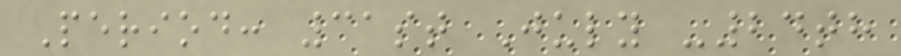Period: 31st July -24th
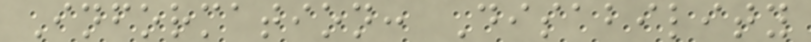Information: Disability
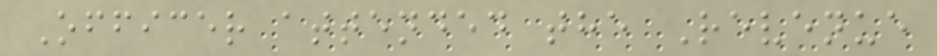Officer attended the Revenue
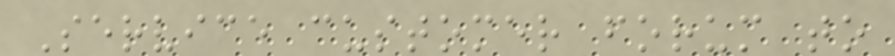Service customer forum to
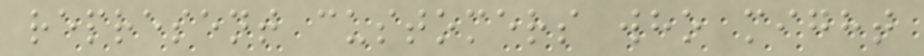represent customers who might
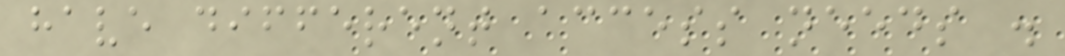have different access needs .
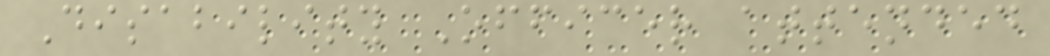Disability Officer attended
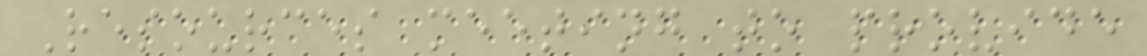Resources meeting to provide
